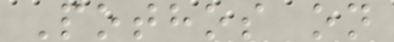Pothos on
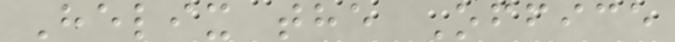Helix the Office
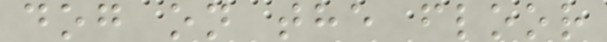dog on the floor
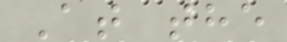At the
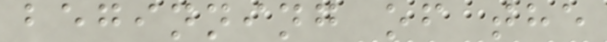beginning of the
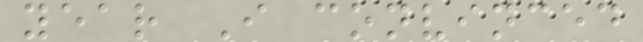year I convinced
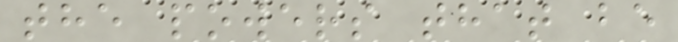the powers that be
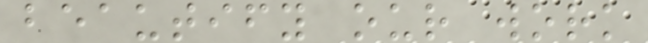beautify our work
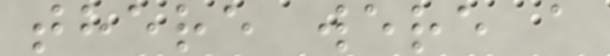there were a
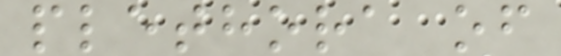plethora of
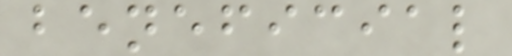beneficial
